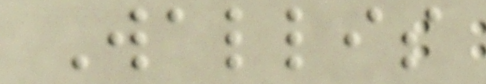Wallis
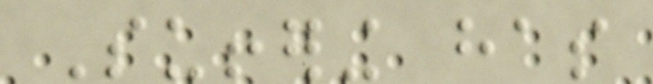Suffering has
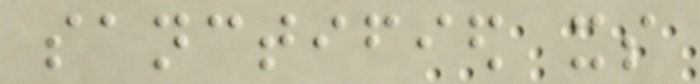sanctified its
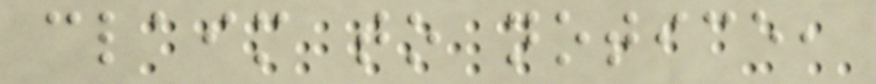claim to notice,
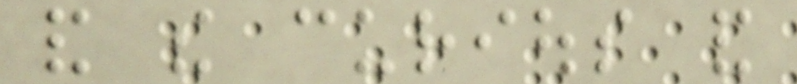and the curious and
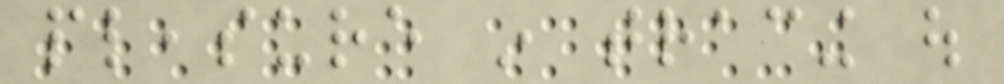pleasure in tracing out
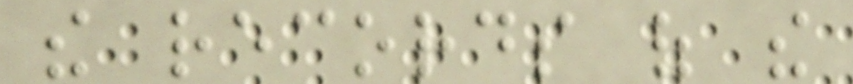the records of the
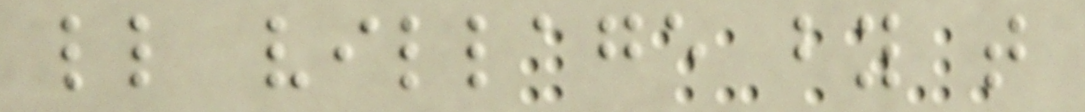little village by that
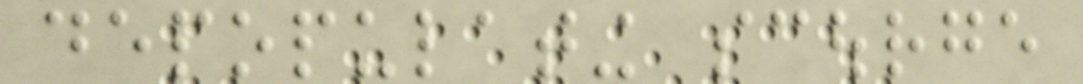depopulating scourge
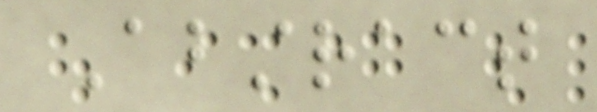Abstract
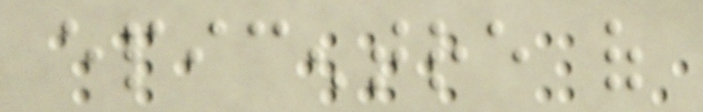epicentre of
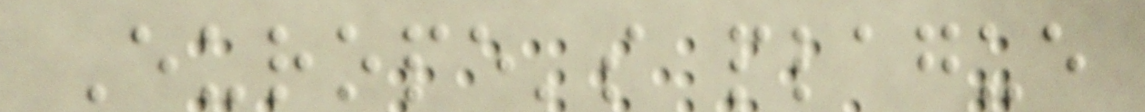Europe's plague
